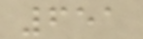651
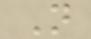N
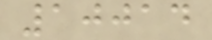10014
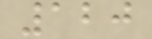120
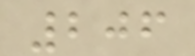206
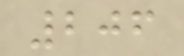206
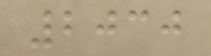2030
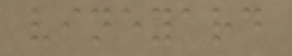vineyard
